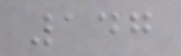147
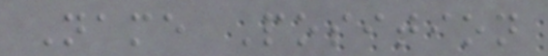Name Position
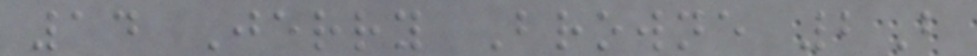14 Jerry Browne 2B
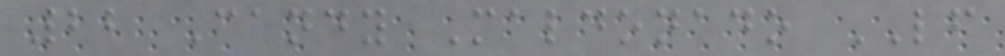22 Candy Maldonado LF
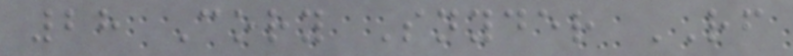28 Cory Snyder RF
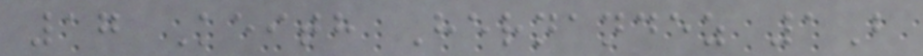17 Keith Hernandez 1B
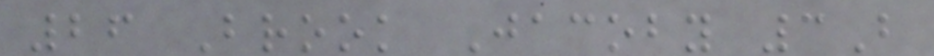26 Brook Jacoby 3B
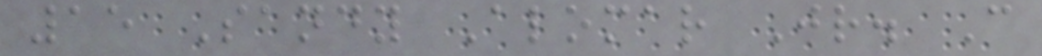15 Sandy Alomar Jr. C
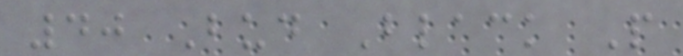40 Bud Black P
